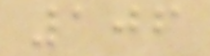106
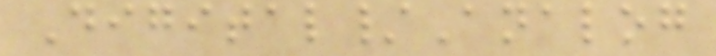Digital/Analog
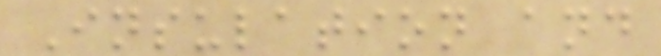Insulation and
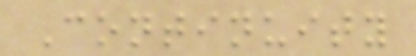Continuity
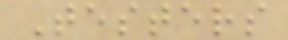Testers
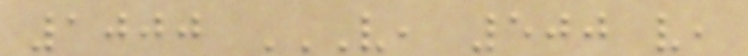1000 V, 500 V,
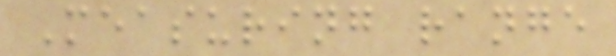Measuring range
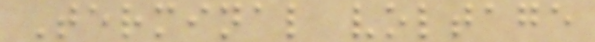Terminal voltage
